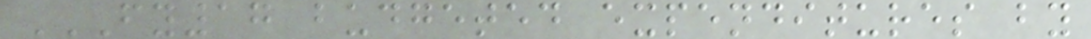FY17 BUDGETED EXPENDITURES BY
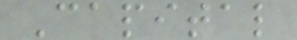Capital
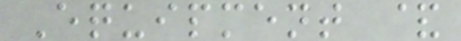Equipment &
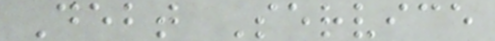Debt Service
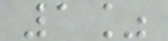1%
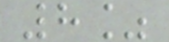8%
